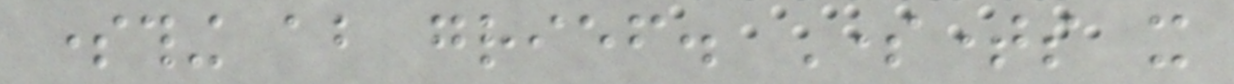something about grief. Sometimes it
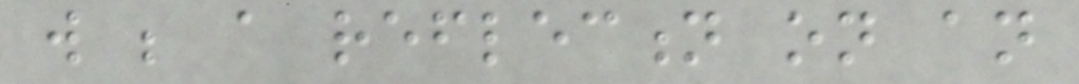will be a reflection on an
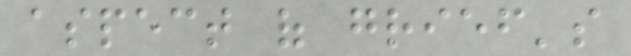aspect of grief's
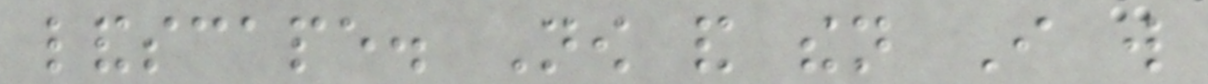landscape. Now and then I will
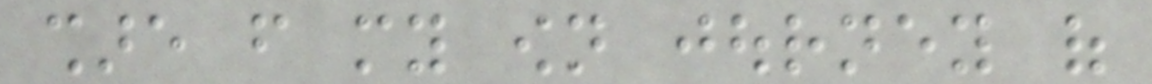share from my own journey of
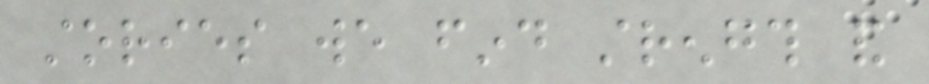stories we find strength and
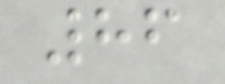86
